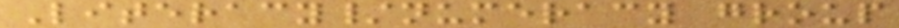Literacy/numeracy group
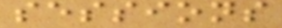sessions
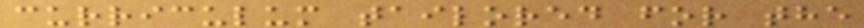curriculum tailored for the
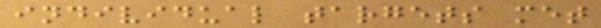individual targets met
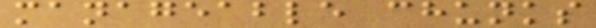manageable chunks
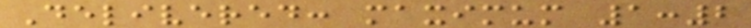Delivered: maximum 1:2
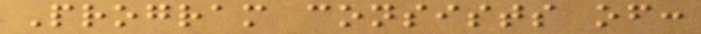Program consists of:
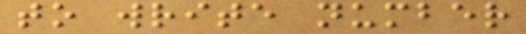to write number
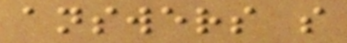answers s
